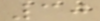30
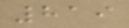819
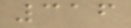316
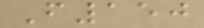F150
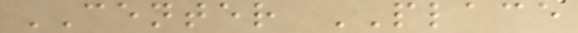CENTER PLACE
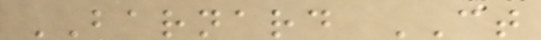BARNARD CT
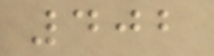402
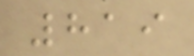819
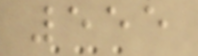555
